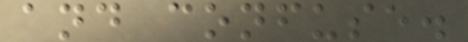and confuse.
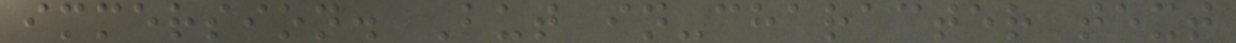immersion. But in-character text
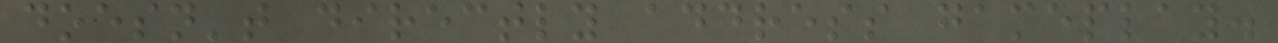doesn't directly address gameplay.
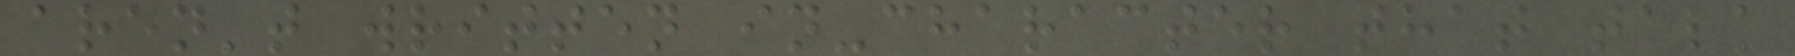aren't written in-character that talk
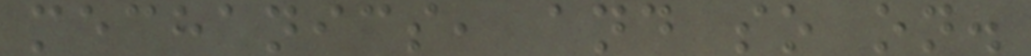mechanics, and so on.
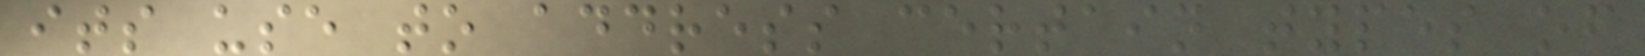its use to address certain types of
